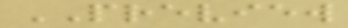PREVIEW
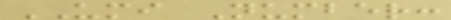UMI Number:
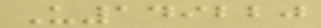U149220
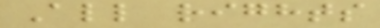All rights
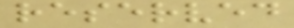reserved
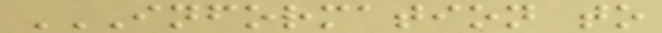INFORMATION TO
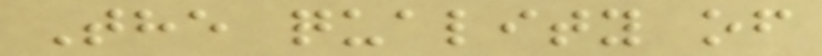The quality of
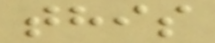this
